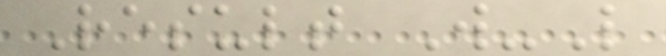Result W-L
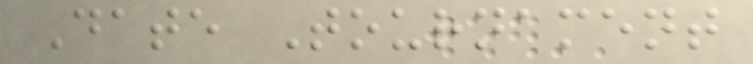Date Tournament
